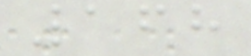168
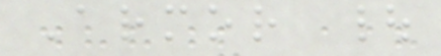Armor |
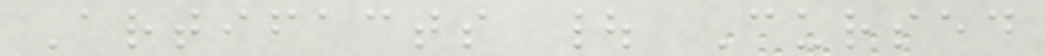Artifacts | Cursed
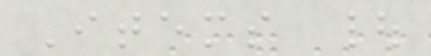Items |
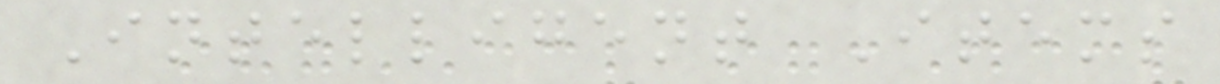Intelligent Items
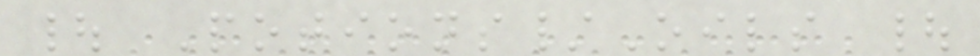| Potions/Oils |
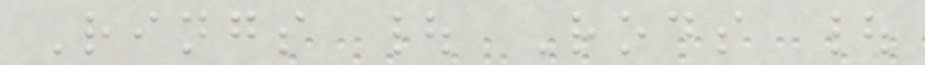Rings | Rods |
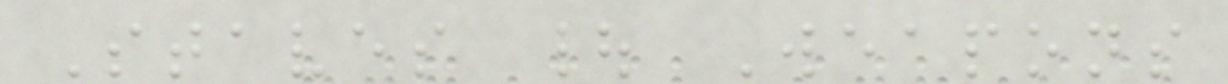Staves | Weapons
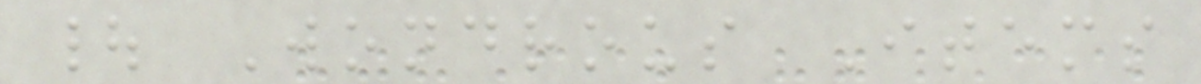| Wondrous Items
